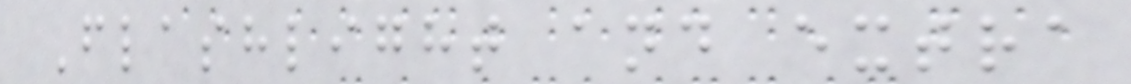Flashlight and extra
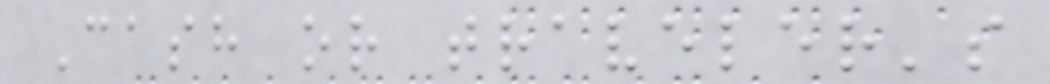Cash or traveler's
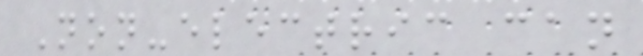Non-electric can
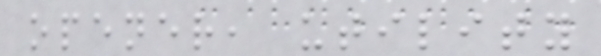opener, utility
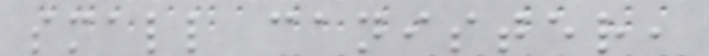small canister,
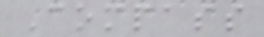Compass
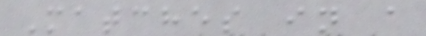Matches in a
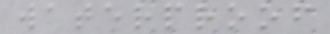waterproof
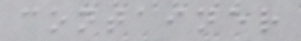container
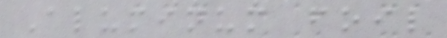Aluminum foil
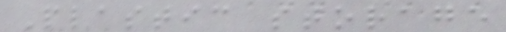Plastic storage
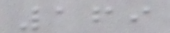169
